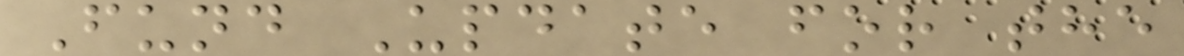Fund Update for the
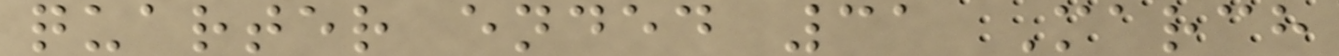quarter ended 31 March
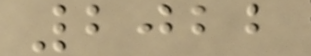2022
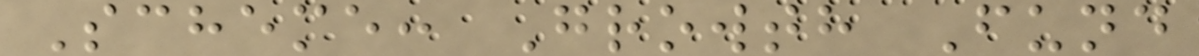Scheme: Growth Fund
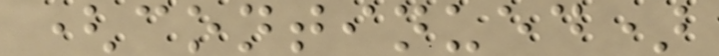(continued)
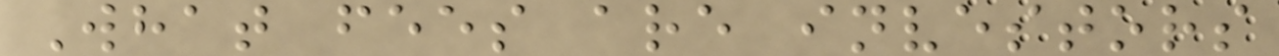What fees are investors
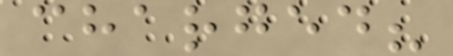charged?
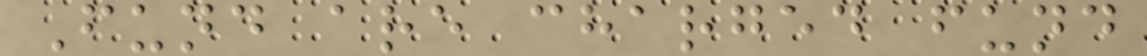Fund are charged fund
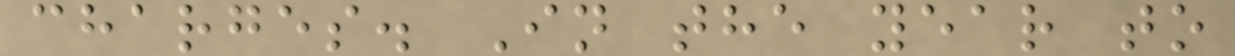charges. In the year to
